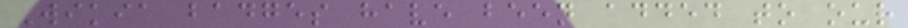Wikia badges have been added to our
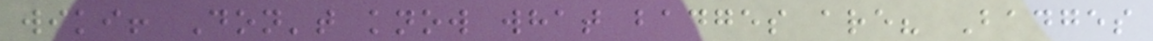wiki! Don't know what badges are? Badges
